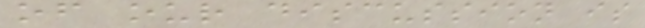of our discussion is
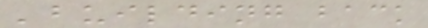'building back
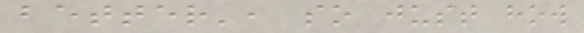better', so just how
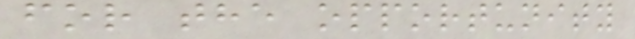for the opportunity
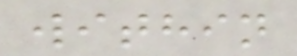within
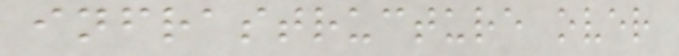infrastructure over
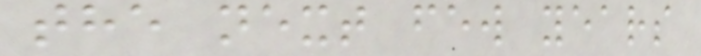the next few years
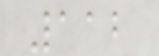112
